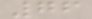76
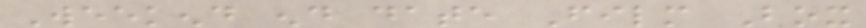Weekend end date Film Box
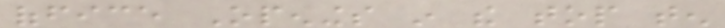office Openings in the top ten
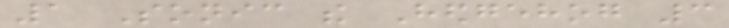1 Sonic the Hedgehog 3
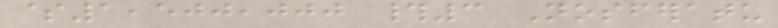$1,500,000 #3 Nosferatu
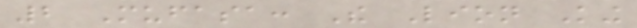2 Mufasa: The Lion King
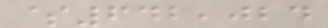$642,024
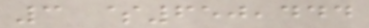3 $650,444
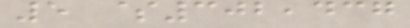5 $302,437
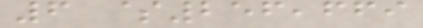6 $256,669
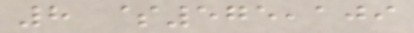8 $575,109
